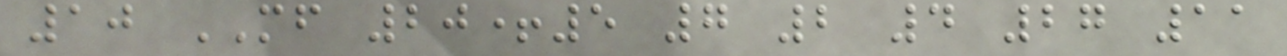10 MF 20+5 7 2 4 27 11
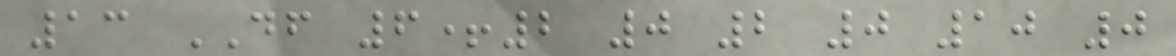13 DF 6+2 0 2 0 10 0
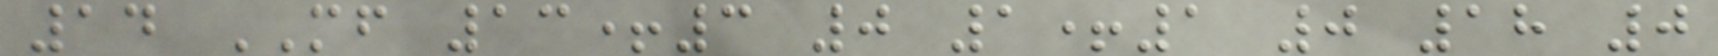14 MF 13+3 0 1+1 0 18 0
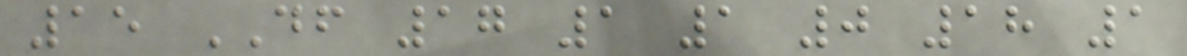15 DF 17 1 1 0 18 1
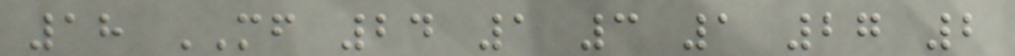18 MF 24 1 3 1 27 2
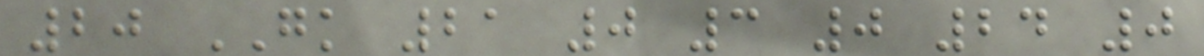20 GK 21 0 3 0 24 0
